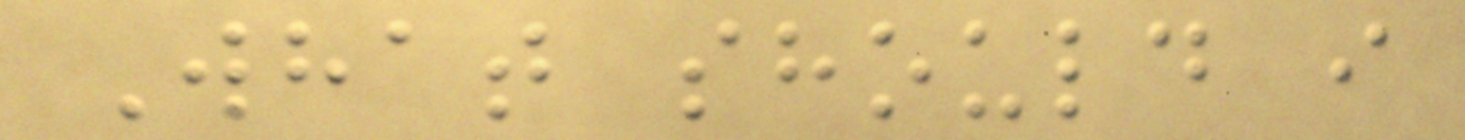What should i
